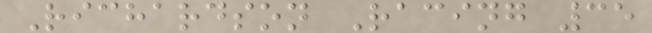Richardson Racing 35
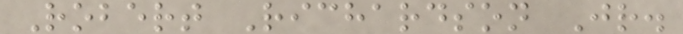Robert Richardson Jr.
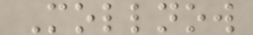Mollnow
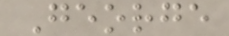George
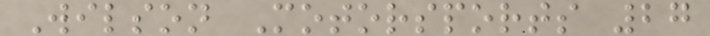Wilson Motorsports 27
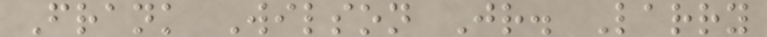Frank Wilson Jr. Larry
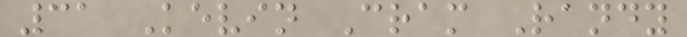31 Kevin Cram Randy
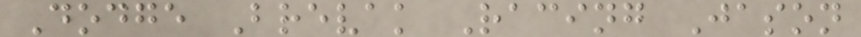Dodge Brevak Racing Jason
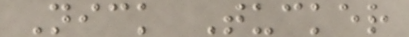Nick Tucker
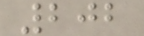202
